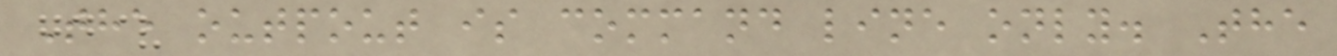The outpout is command line only. The
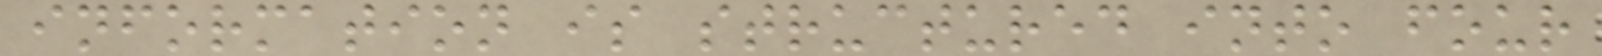information is structured into four
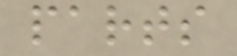parts
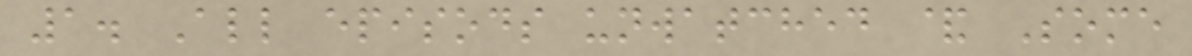1. All episods unwatched & Some
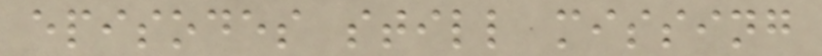episodes still missing
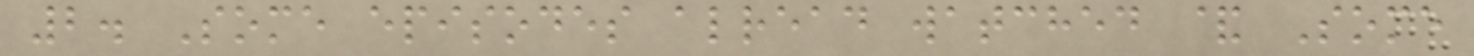2. Some episodes alread watched & Some
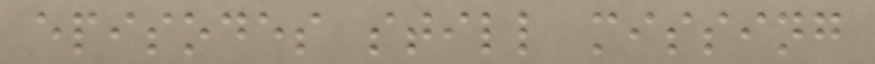episodes still missing
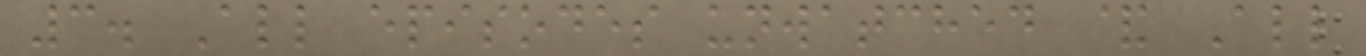3. All episodes unwatched & All
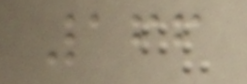166
